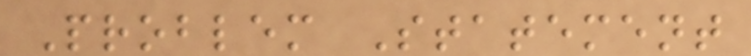Problem Statement
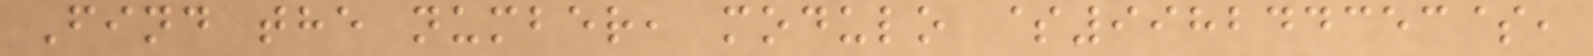Find the number, modulo $998244353$,
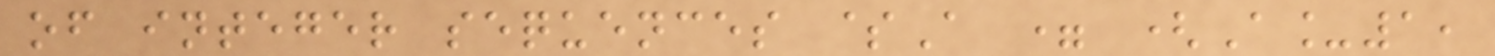of integer sequences $A = (A_1,
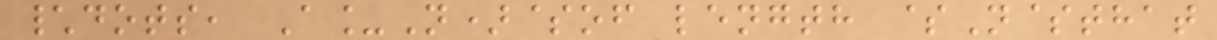\dots, A_N)$of length $N$that
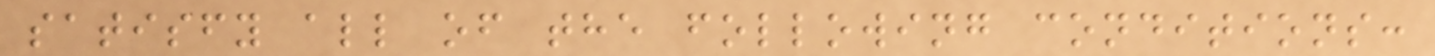satisfy all of the following conditions:
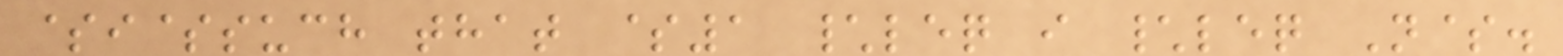$i$such that $1 \leq i \leq N$.
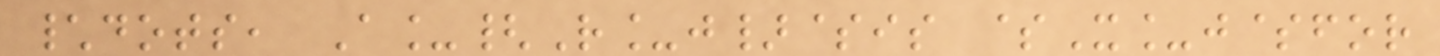\dots, A_{R_j}$is $X_j$for
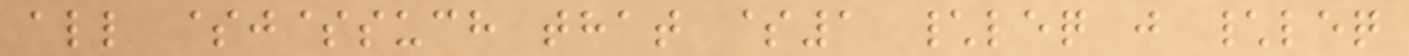all $j$such that $1 \leq j \leq
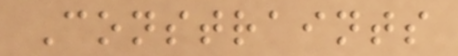Constraints
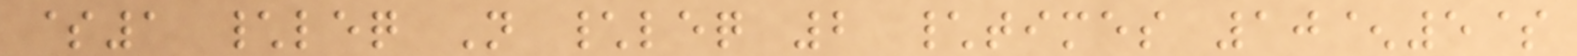$1 \leq N \leq 2 \times 10^5$
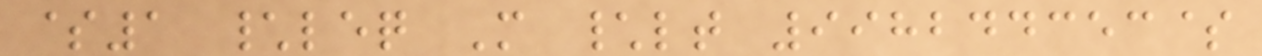$1 \leq M \lt 998244353$
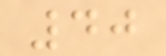40
